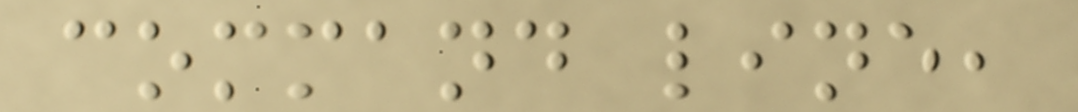command line,
